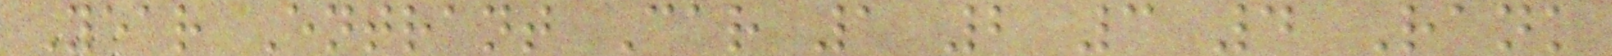Year Entrant Car 1 2 3 4 Rank
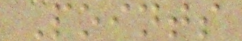Points
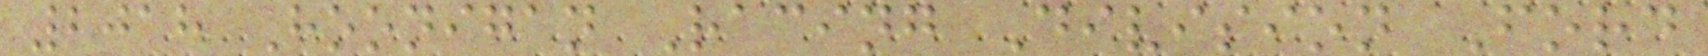2018 Hoonigan Racing Division Ford
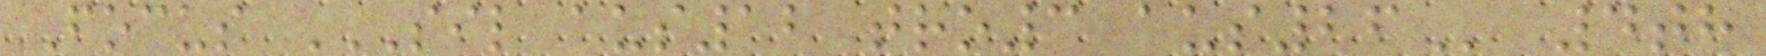Focus SIL AUS12 TRO3 AUS26 4th
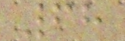68
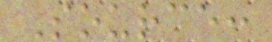Source:
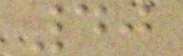40
